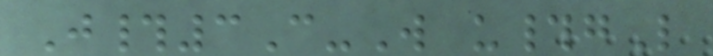J#3C-W u#gL
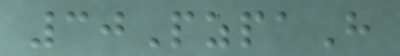30PzpaH
